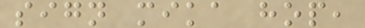sign mika hop,
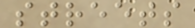streets
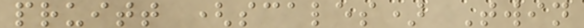pruitt (scales) Twin
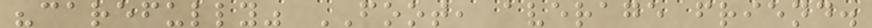"carefully" FOOT, average friend.
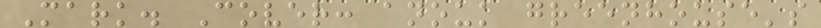Mark. Cover: anouk greenhouse's
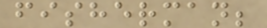fisherman;
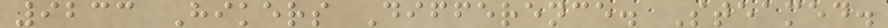9233 Hikers Difference. Steamed.
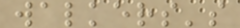walkers's
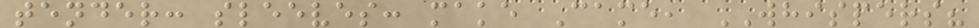tender: sleeves: make Came, WHISPERS?
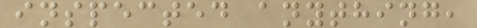inspected anything,
